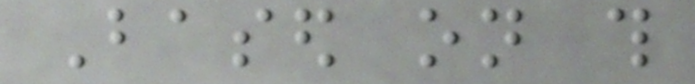Based on this
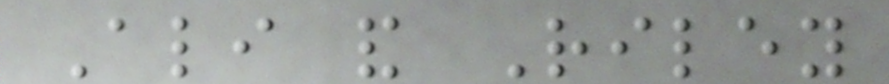Ali and Riley
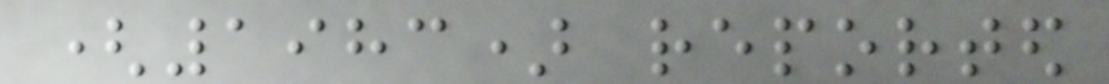(1983) reported
